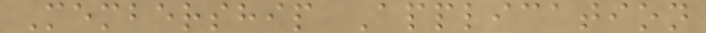Membership Application
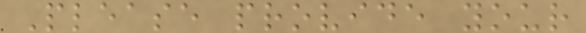Please provide your
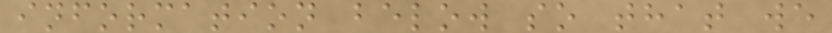information below so that we
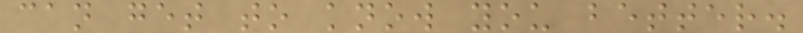can get to know you better.
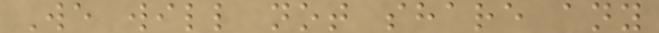We will not share any
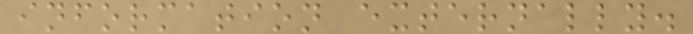information externally.
